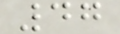47
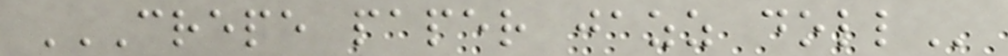CREPE PAPER JAZZ DOLL
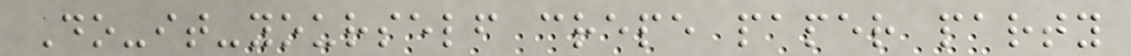Do-it-yourself crepe paper party
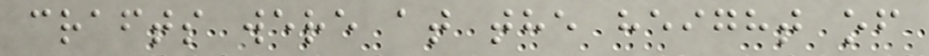crafts were at the height of
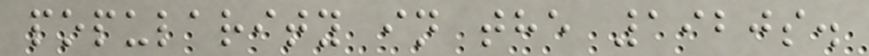popularity in the 1920s.
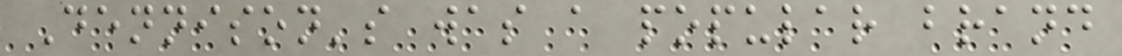Dennison's was a popular brand
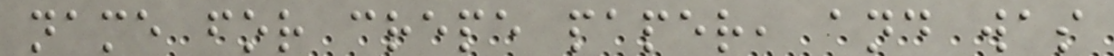name for crepe paper, and was
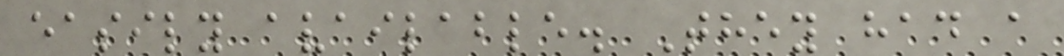easily available. They had a
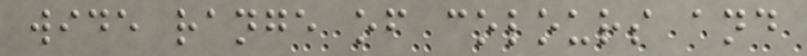wide range of colours and
